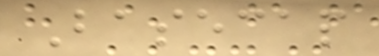Basecap
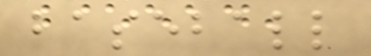baseball
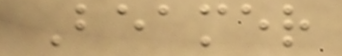Beamer
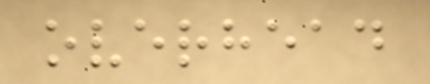overhead
